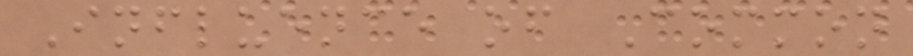Influence of Common
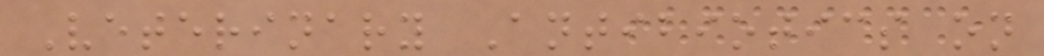Veterinary Antibiotics on
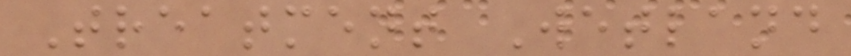Treatment Wetland
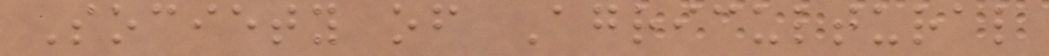Society of Agricultural
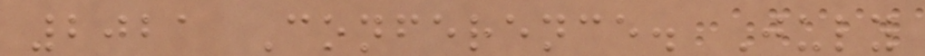2021 Conference. July
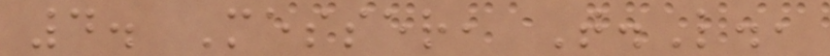4. Messer, T.L.,
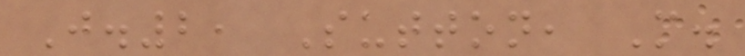J.2, Sutton, M.
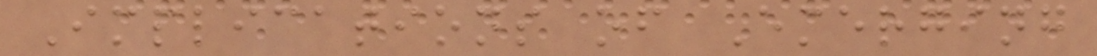Implications of Emerging
